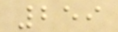259
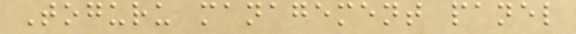Toguru management panel
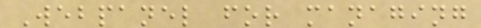Webpanel for managing
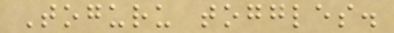Toguru toggles.
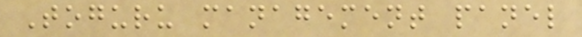Toguru management panel
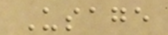Usage
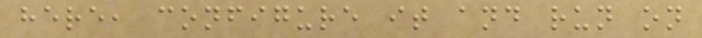here, configure it and run on
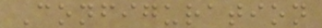Configuration
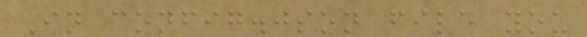In config.json file you
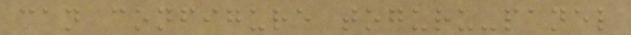can configure toguru-panel
